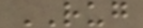RUG
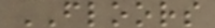FLOORS
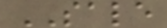SALE
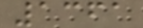1361
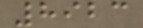8923
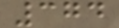374
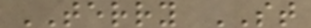TERRY ST
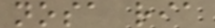nosa ria
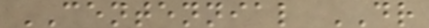CENTENNIAL DR
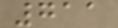711
